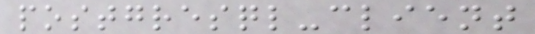postgresql-client
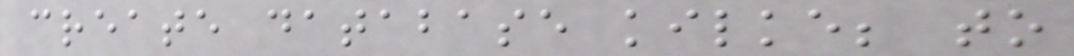create database kilke; to
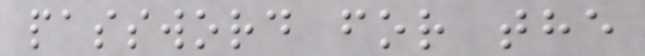password for the
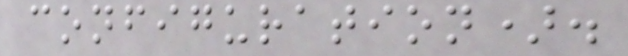configuration).
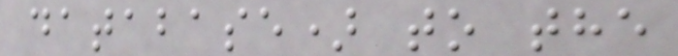database) to the
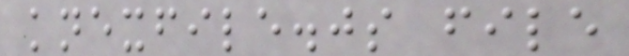knexfile.js file
